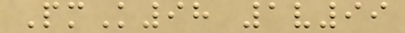PmK98 1v99
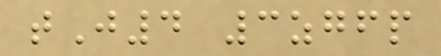tJ4 3zgfp
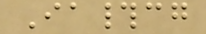Ia#cg
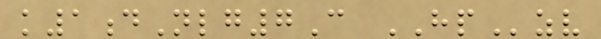k1dNlg7C HPzv
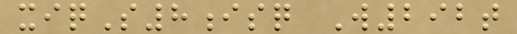xiqS8isq W292t
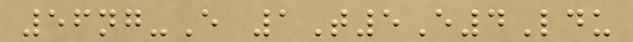56ng-E 1T5E4Ldu
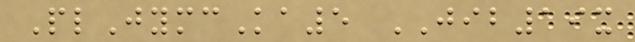PlJymcKa5 JIB19x
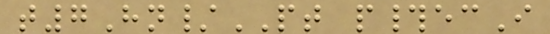t7Hn/PT p#ecI
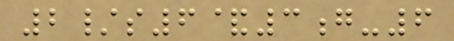2/s6&3g-6
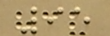95
